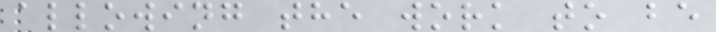allowing the work to be
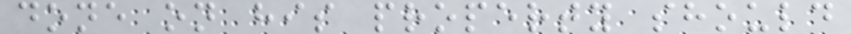done on his property should
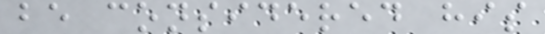be considered his
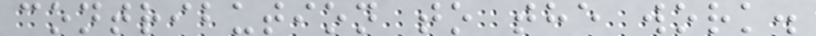contribution to the work.
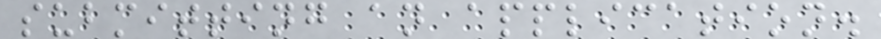submitting an application.
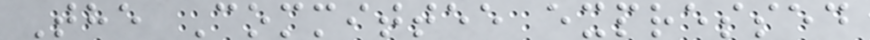The Committee expressed
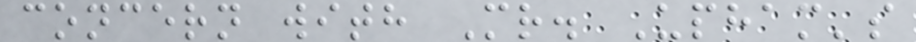concern with Mr. Upham's
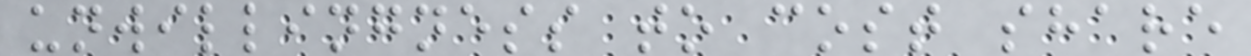unwillingness to cost share
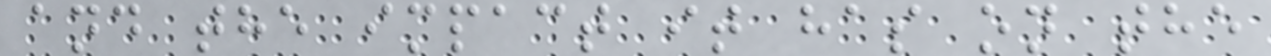and the impact it has on the
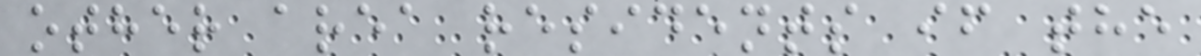other area residents if the
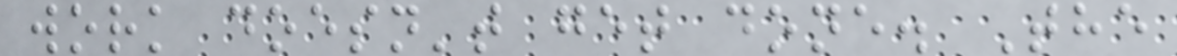work doesn't get done. The
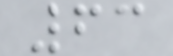63
